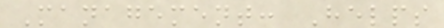Management: Helps
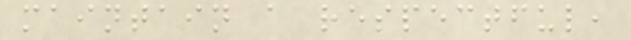maintain a respectful,
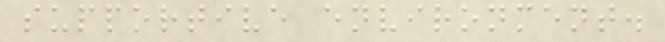supportive environment.
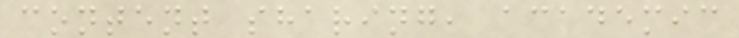content sharing, academic
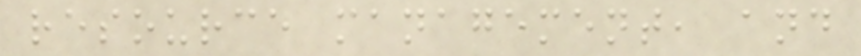resource management, and
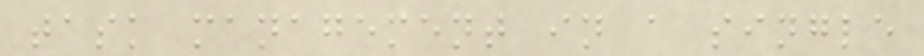task management in a single
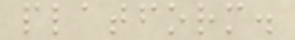platform.
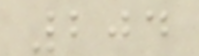204
